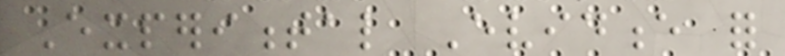Experimental Evidence for
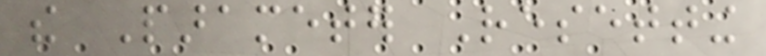the Parameter Resetting
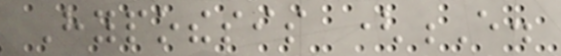Hypothesis (E.
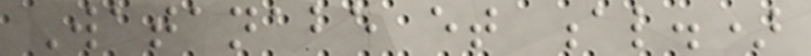Watanabe et al.)
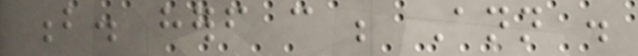b. herself can be Ann .
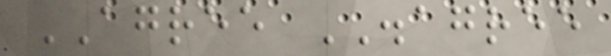AGREE DISAGREE
